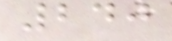240
